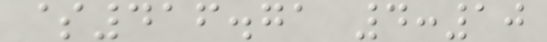$416.71 4:10
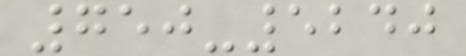750-5240
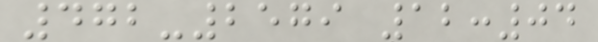472-2579 12:04
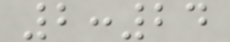2:24
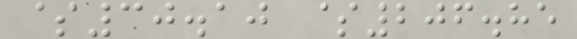$30.10 $206.85
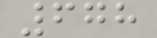678
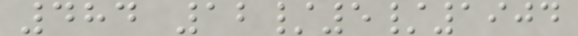484 12/5/1904
